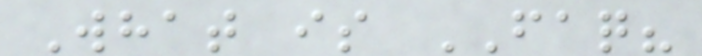What is FAQ?
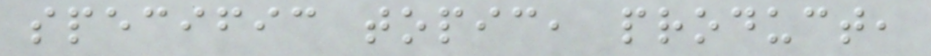specific topic, product,
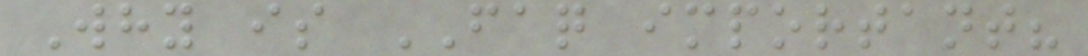Why is FAQ important?
